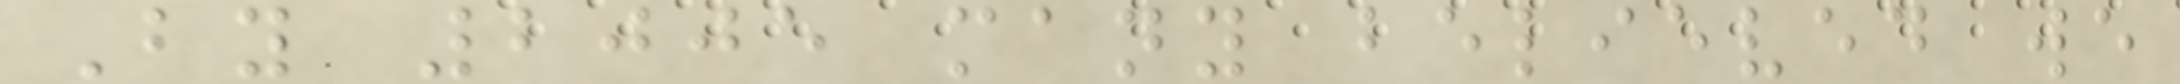By 2005 many believed we
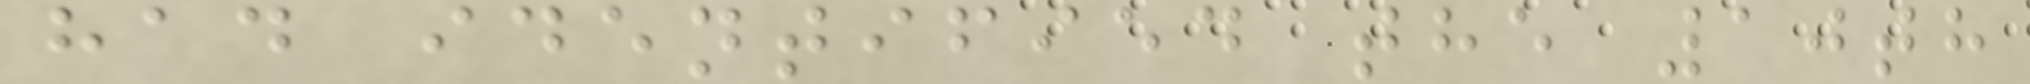had identified the 10th
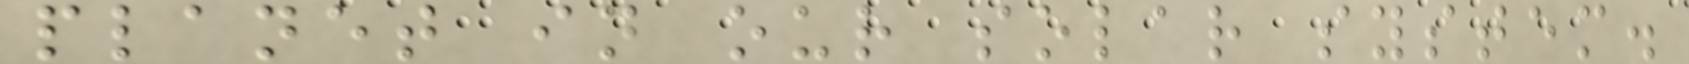planet in our solar system.
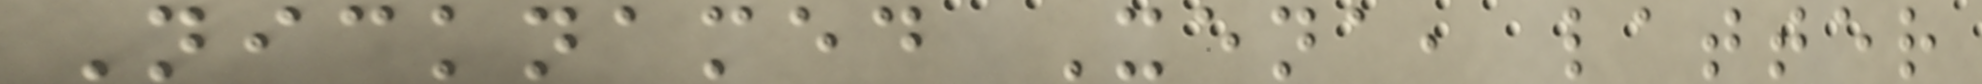Nicknamed Xena, latter
